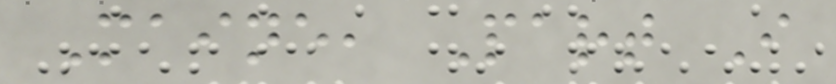Maine, Part I
